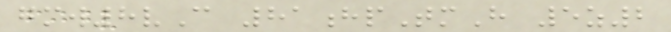gmw8vC 81hpTmH 5z2
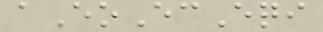aEoEcEqi
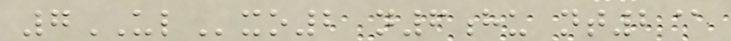7ULxo2 n6hu nt2@
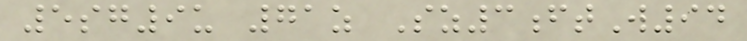5sg9u 71z Sz3ftW94
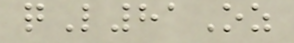qL81Oz
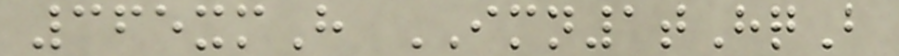365xmH IMN1tHqB
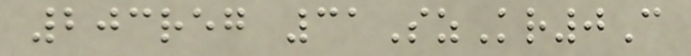203reg 31SzKr0C
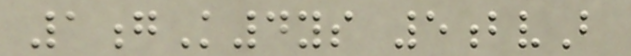1gK4ys 5bvB
